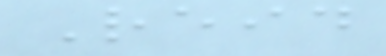Reid
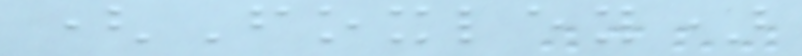(Foxley)
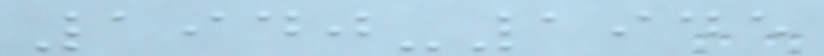1940-1945
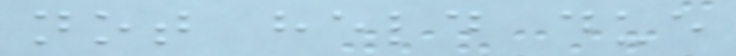not held due
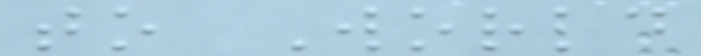to World
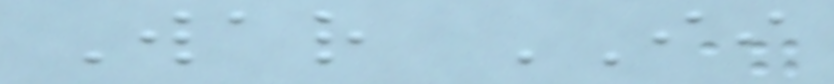War II
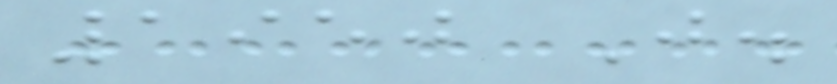1950 J.
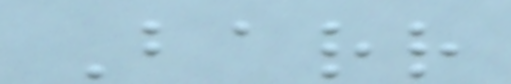Barr
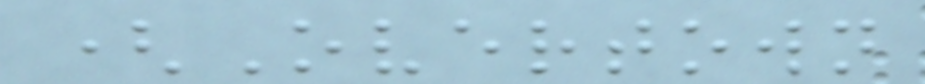(Overtown
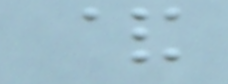&
